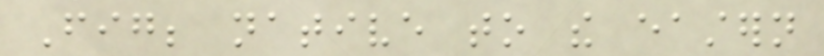Fig; native to the eastern
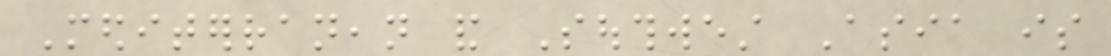Mediterranean and Southwest Asia is
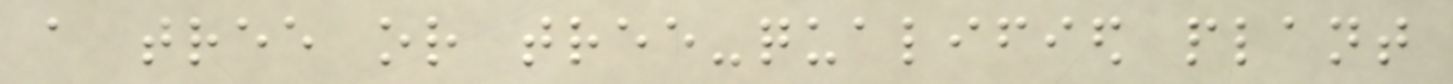a tree or tree-qualified plant
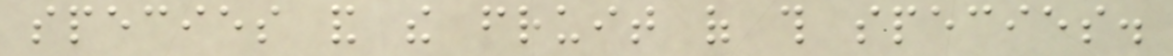species and the fruit of this species.
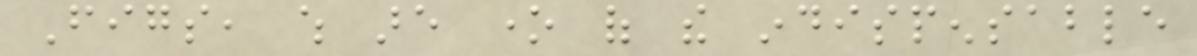Figs, which are one of the indispensable
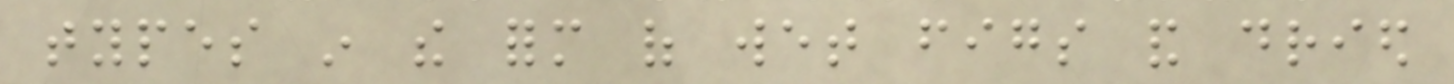types in the form of wet figs and dried
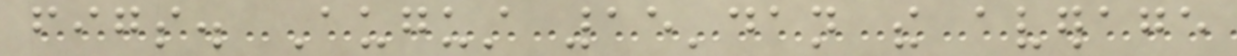figs. August 15'dan the average
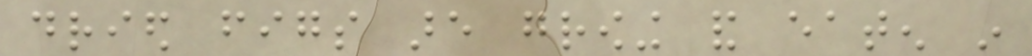dried figs are growing and eaten in
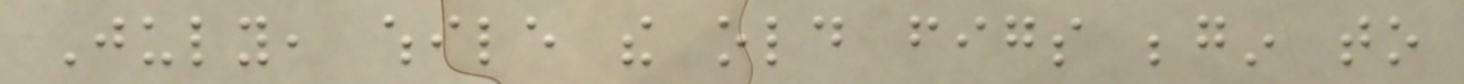July, while the old figs begin to
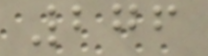276
